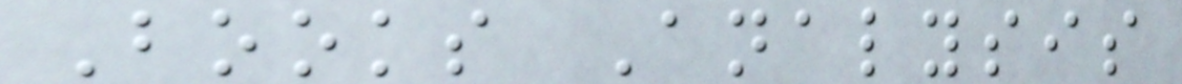Books Analysis
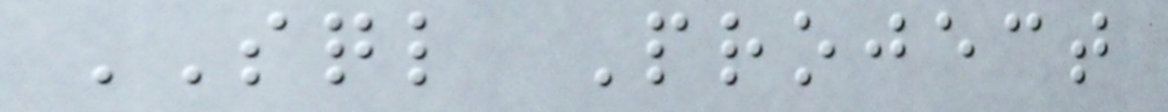SQL Project
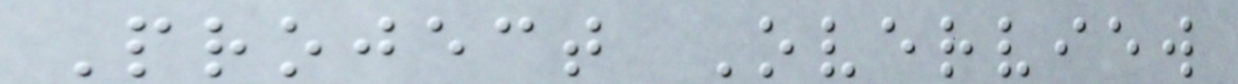Project Overview
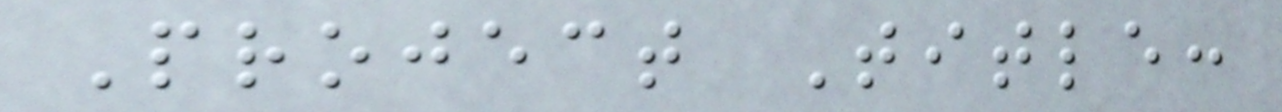Project Title:
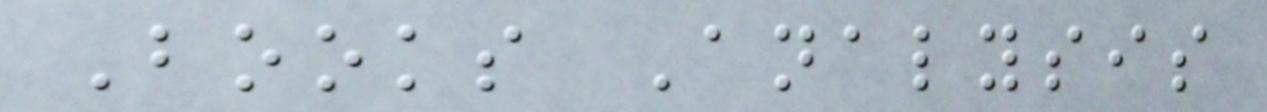Books Analysis
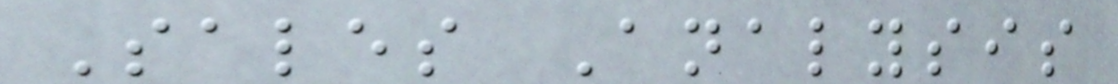Sales Analysis
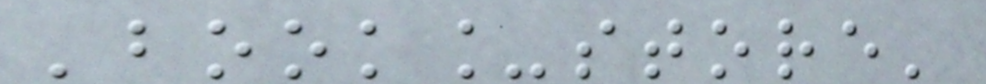'book_store'
